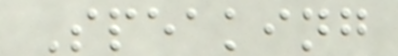Speaking
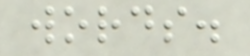words.
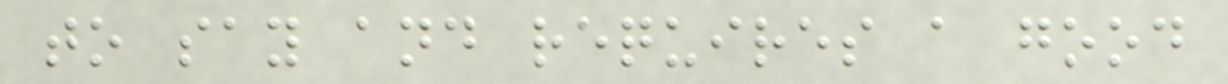to say and requires a good
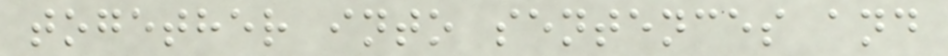together into sentences and
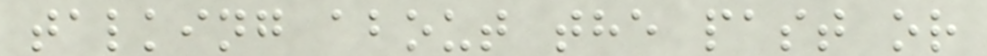talking about the past or
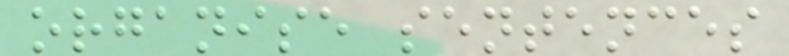organise sentences
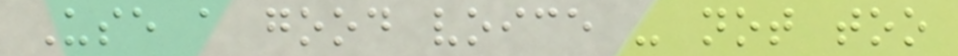Use a good voice - not too
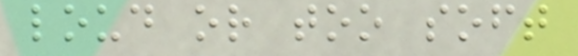loud or too soft
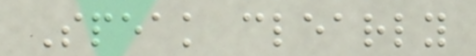Speak clearly
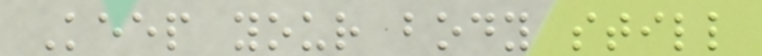Keep your body still
